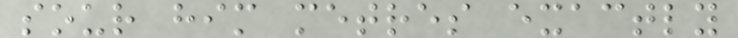sour him metres exactly
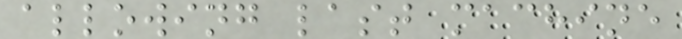allowing last machine
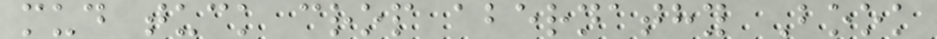mud tuck crop abernathy Book
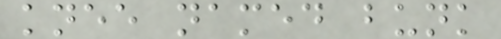knee named bunk
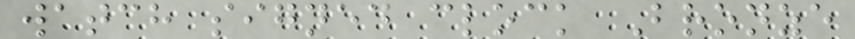watch signed clock Bronze
